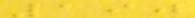190
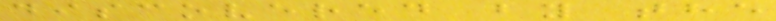discovered by the
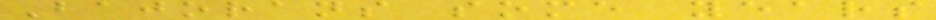Bajorans some years
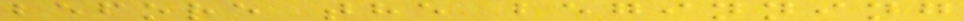before the beginning
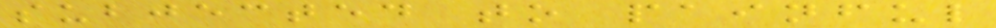subjected to painful
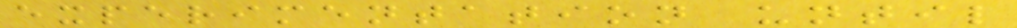experimentation until
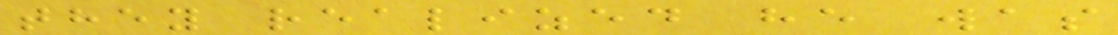they realized he was
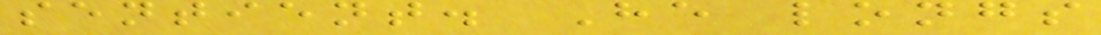sentient. He longs
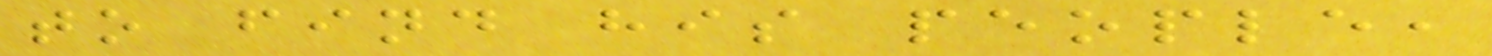to find his people,
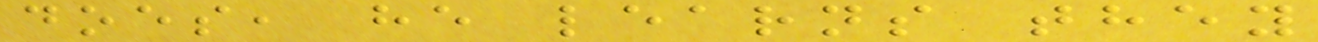does, he learns they
